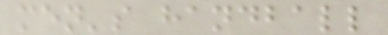men's handball
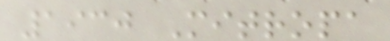1930 Mitropa
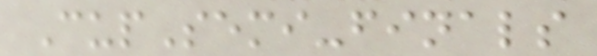CupSemi-finals
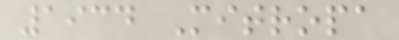1934 Mitropa
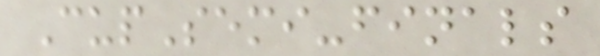CupSemi-finals
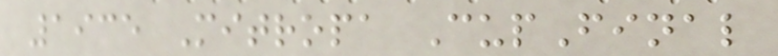1935 Mitropa CupFinal
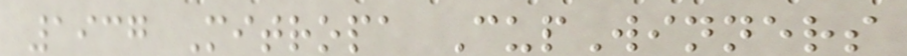1937 Mitropa CupWinners
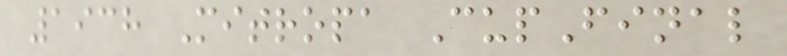1938 Mitropa CupFinal
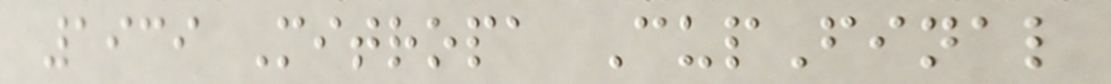1939 Mitropa CupFinal
